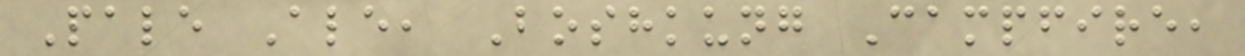Pale Ale, Boshkung Campfire,
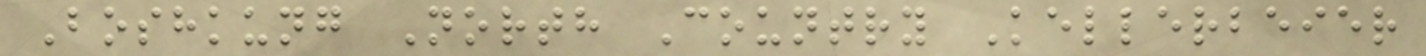Boshkung North Country Kellerbeier
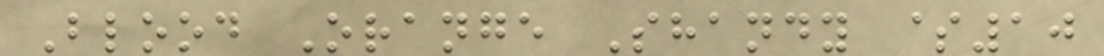Blood Orange Shandy $10
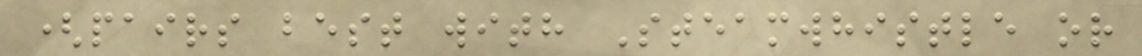(pairs best with Steamwhistle or
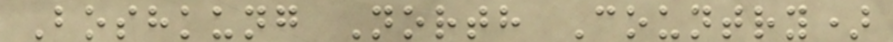Boshkung North Country)
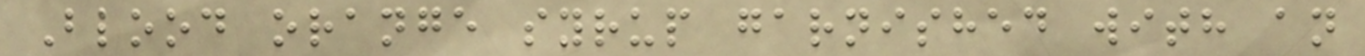Blood orange syrup garnished with an
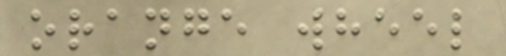orange wheel
